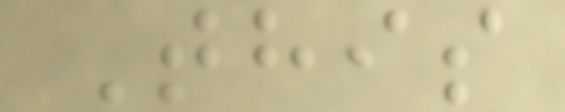This
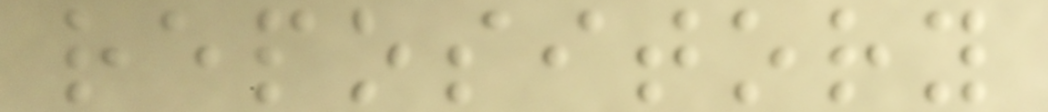repository
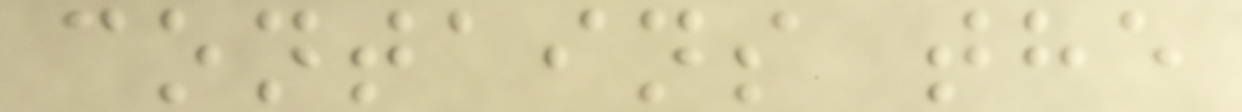contains the
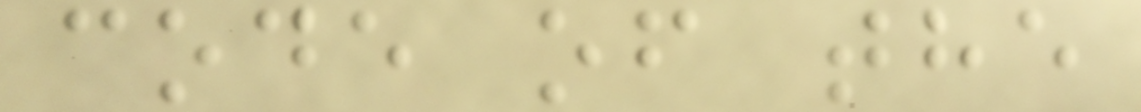code of the
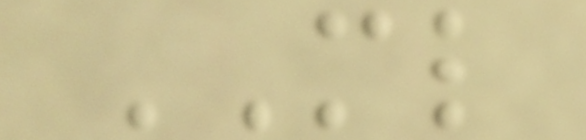ML
